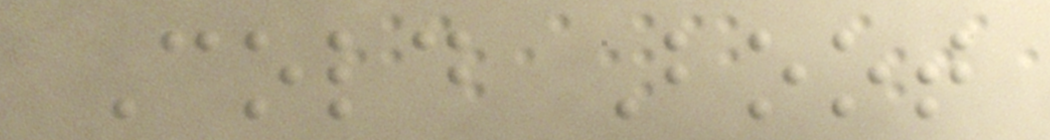Cold Boot
